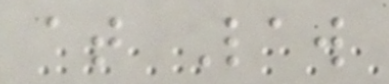at Law
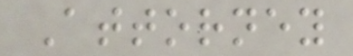Attorney
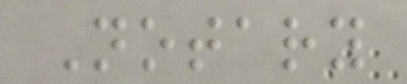Notary
